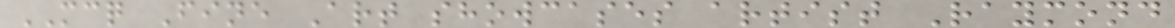MCQ Fine Art showcases artist Raymond
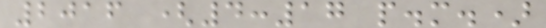2016 (4:17 p.m.)
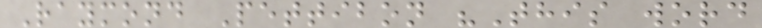Raymond Pettibon "This word
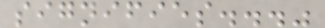signifies..."
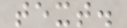text.
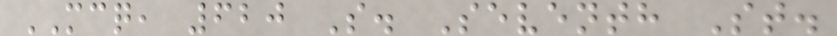MCQ, 620 S. Seventh St.
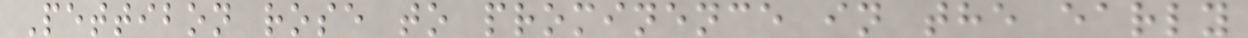Pettibon rose to prominence in the early
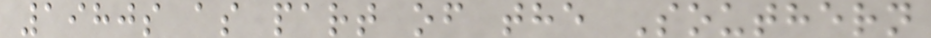1980s as part of the Southern
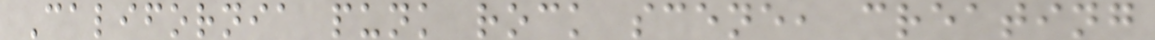California punk rock scene, creating
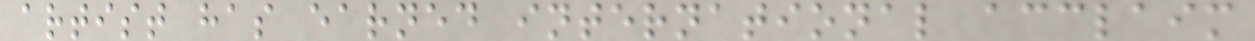artist has earned international acclaim
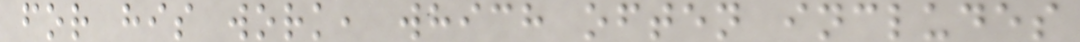for his work, which often includes
